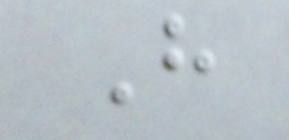H
